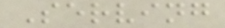Serving
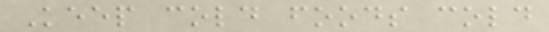Keep cold foods cold
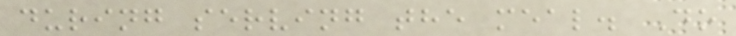during serving the meal. Do
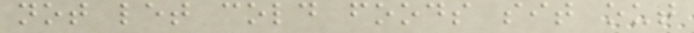not let cold foods sit out
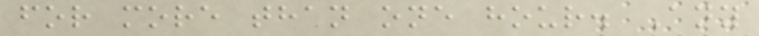for more than one hour. Any
